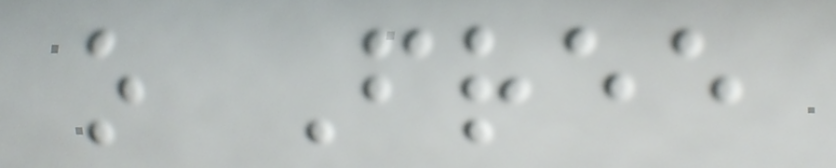o Free
